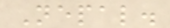Nepal.
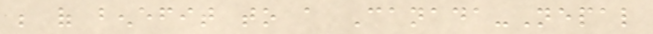be of benefit to a Canada-Nepal
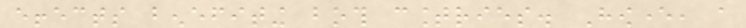effects benefiting both countries. However, a
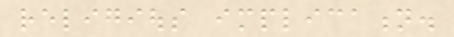religious implication.
